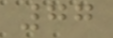77
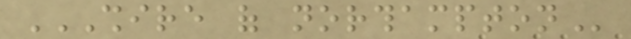SHIRE OF NORTHAMPTON
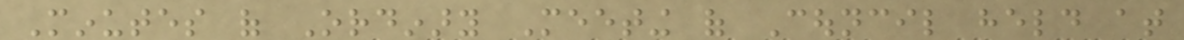Minutes of Ordinary Meeting of Council held at
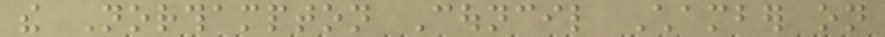the Northampton Council Chamber on
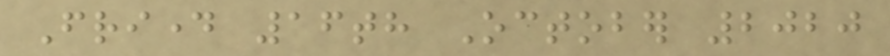Friday 16th October 2020
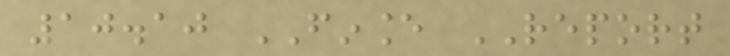10.10 FINANCE REPORT
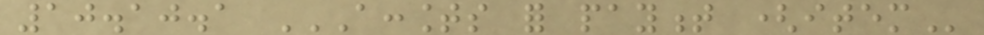10.10.1 ACCOUNTS FOR PAYMENT (ITEM
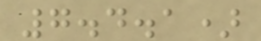7.4.1)
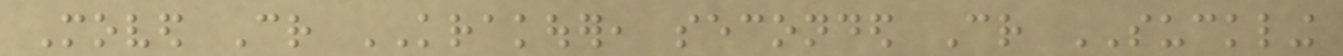Moved Cr KRAKOUER, seconded Cr SUCKLING
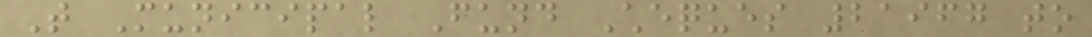That Municipal Fund Cheques 21967 to
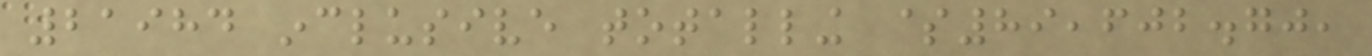21984 inclusive totalling $89,602.70,
